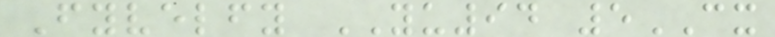Fyvelfy YU94 5CX
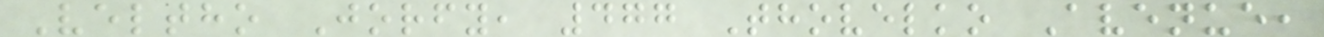Veltho Jorfy, 477 Thovelko Avenue,
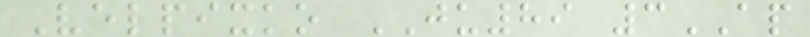Velpixko JU89 3AP
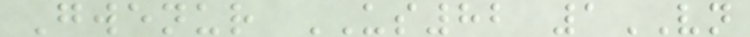Gwenur US82 1VN
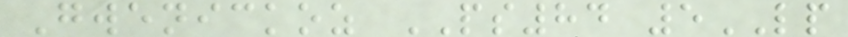Gwenickoz PS84 5LP
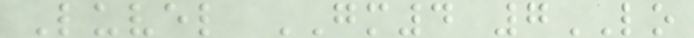Luvel GM4 7LO
